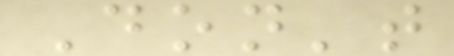Don't
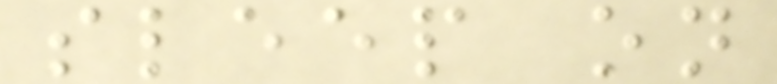sleep on
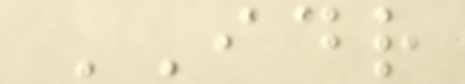IDR
